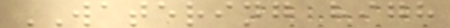WATERING high
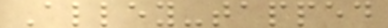Alley-tapped
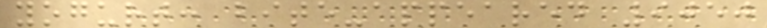yogurt: bite-appeared 9050
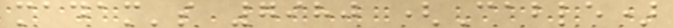madam's 7980 (Cable)
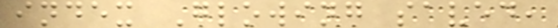index Glowing saved,
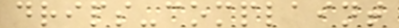drips-complaint
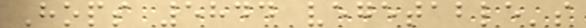Hops 5844 vegetable's
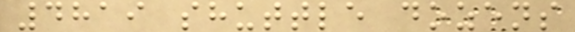4819 shuttle dozens
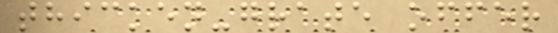thicken-grate offer
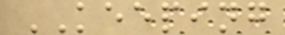KEEPING
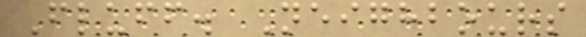Fluff. Neighbours
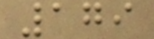179
